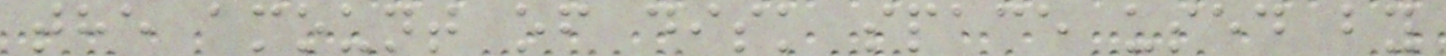the amount of disk space used by
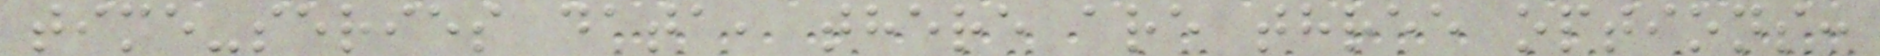time-series data, there are three options:
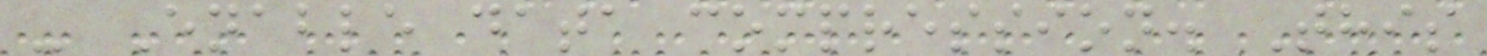- Enable data compression. This
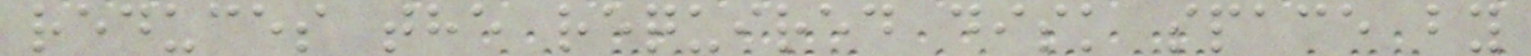reduces the required disk space by
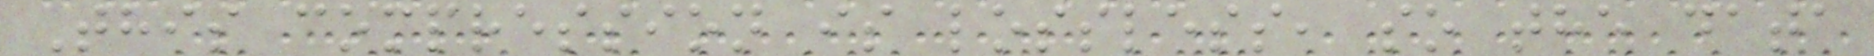This compression is lossless, so the data
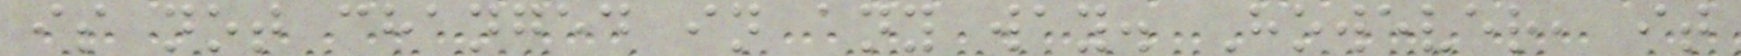is not changed in any way. However, it
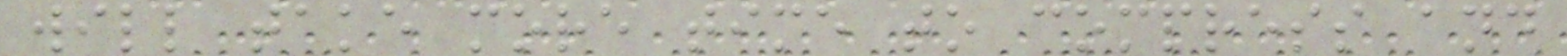will take more time to compress and
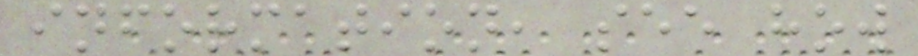information, see how
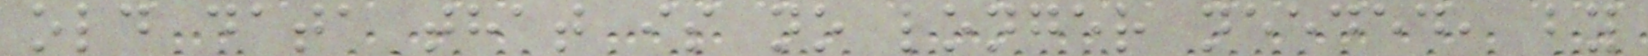old data that is no longer needed, by
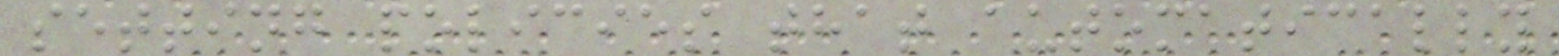setting policies that automatically
